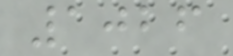1026
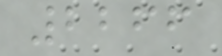2266
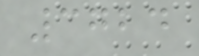3724
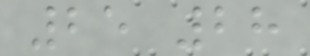25 28
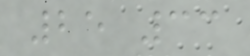25 33
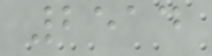2514
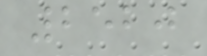2520
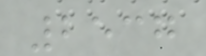2537
